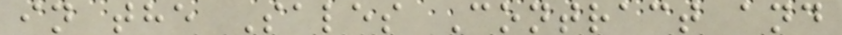in the Sales Contract and
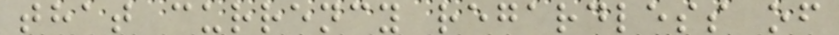that currency regardless of
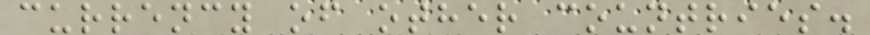currency of other countries.
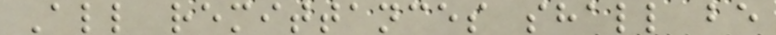All remittances shall be
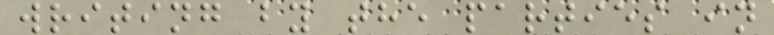writing by the parties in
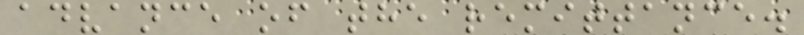advance of the remittance.
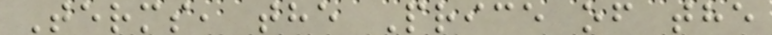Terms, the Price of the
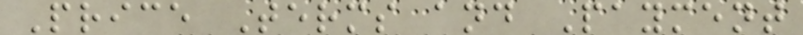Price Terms and Payment
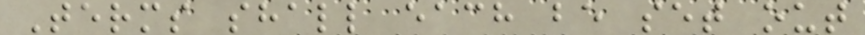Terms shall each be set out
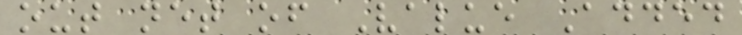out net of Value Added
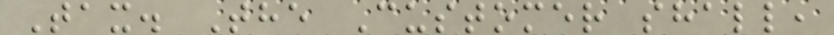Tax. The Customer shall,
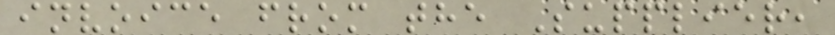invoice from the Supplier,
